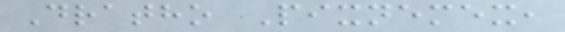Dratho Pixnemex,
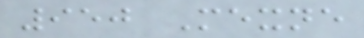950 Mexne
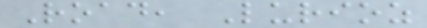Road, Lurioz
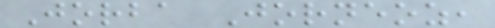Jorba Jorneoz,
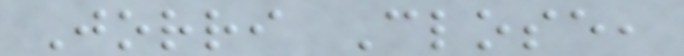Jorri Close,
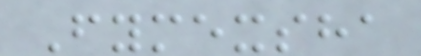Fymexsha
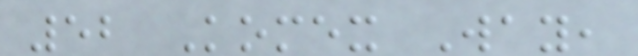52 Komex Way,
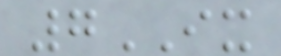7IX
